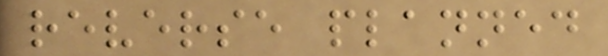reverse planned
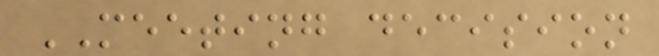MEETING decision
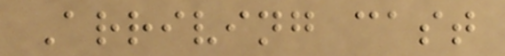Arriving cast
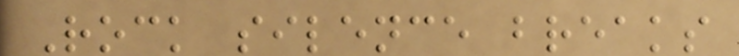Rock silence breaks
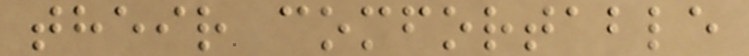their comfortable
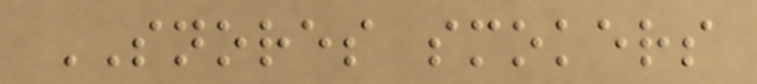SNORES smokers
